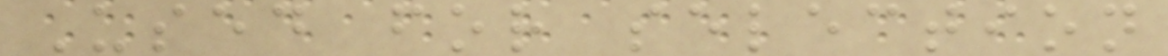Used for selection
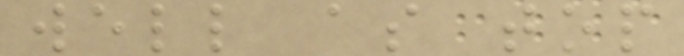well as top
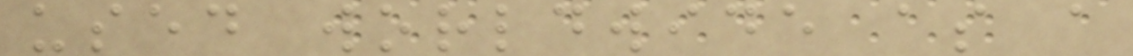used worldwide as a
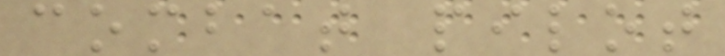combat pilot
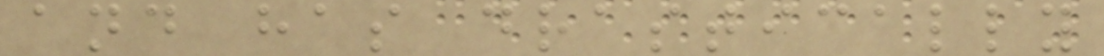and has drastically
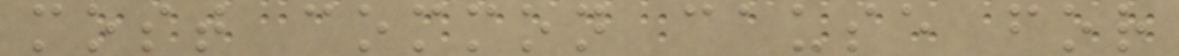most common cause for
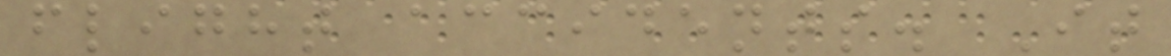flight accidents. It
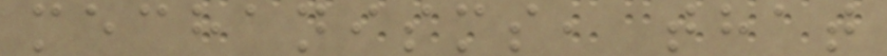mechanisms, that
